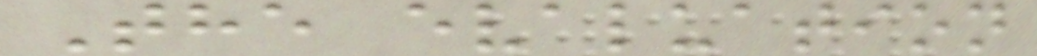The evaluation
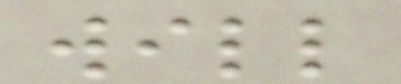will
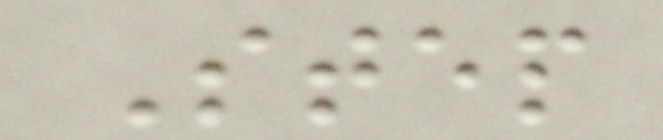Step
